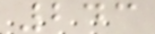243
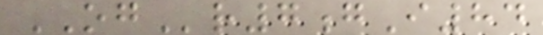OGr7gI84
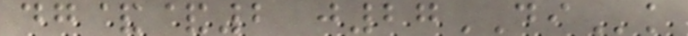dg&&2 j27DIk
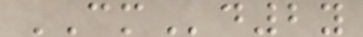CMd2y
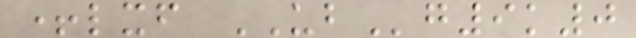+lxf UBg9k0
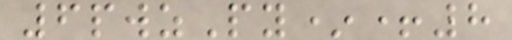6pwzPy*+8
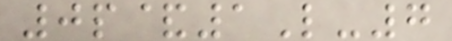0p&1L-7
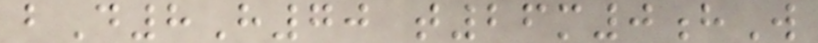bD8H70 t26m0hW
